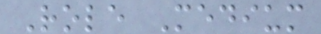Role Medium
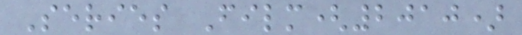Series Film(2010)
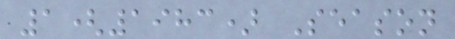1(1983) Season
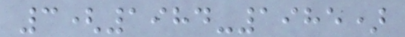3(1984-1985)
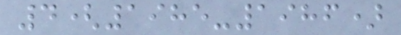4(1985-1986)
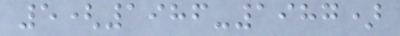5(1986-1987)
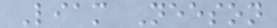Liam Neeson
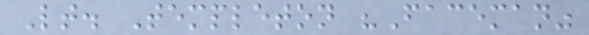Lt. Templeton "Faceman"
